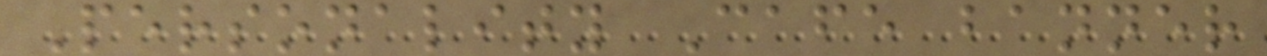Personality Cafe banner
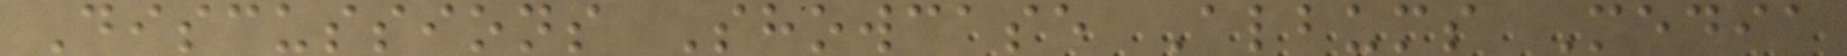Discussions Showcase Albums Media
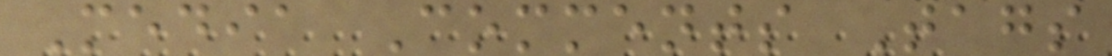Media Comments Tags
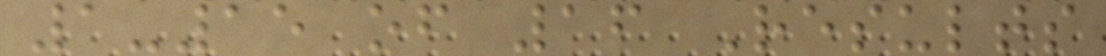1-15 of 16 Results
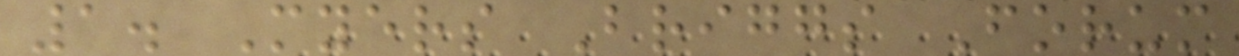1. Myers Briggs Forum
